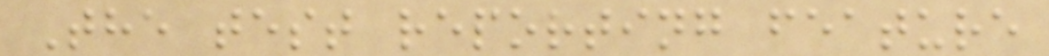The test reporting feature
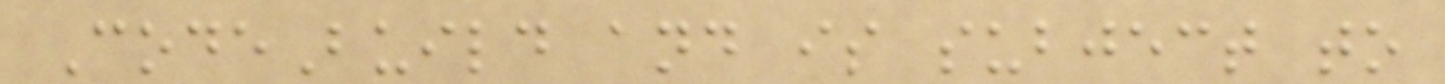CodeBuild and is subject to
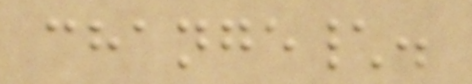change\.
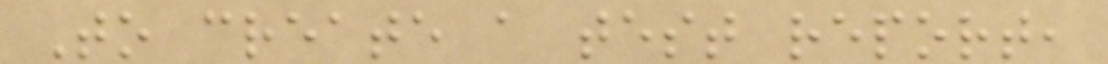To create a test report,
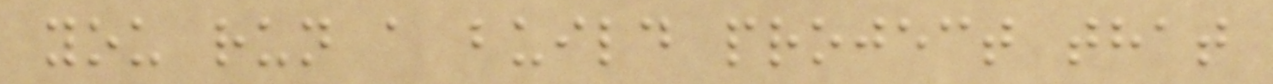you run a build project that
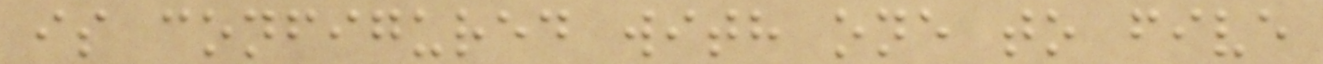is configured with one to five
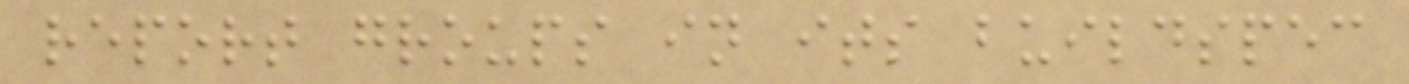report groups in its buildspec
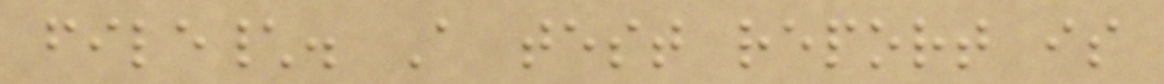file\. A test report is
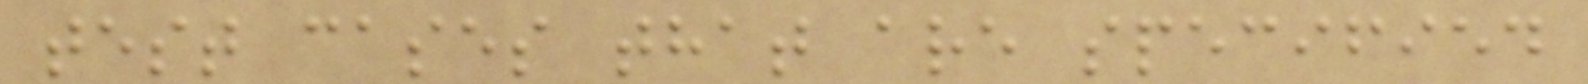test cases that are specified
